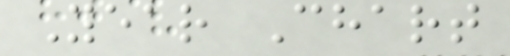Year Chart
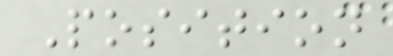Position
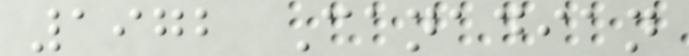1972 Canadian
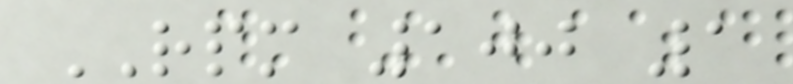RPM 100 1
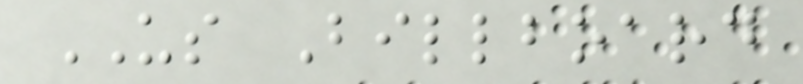US Billboard
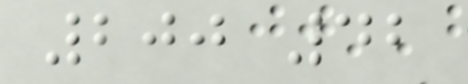200 42
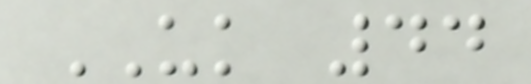UK 44
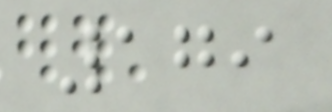179
